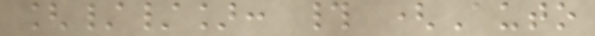[//]: # (Auto
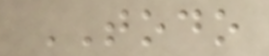TODO
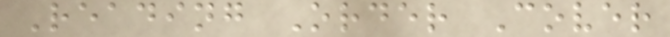Reading Order Cover
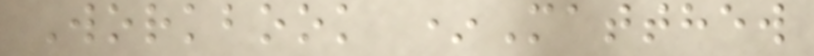Workbook *Matthew
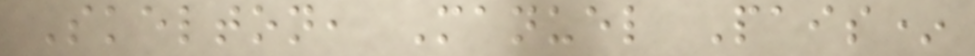Skelton, Manuel Pais*
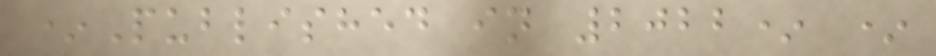*Published in 2022* *
